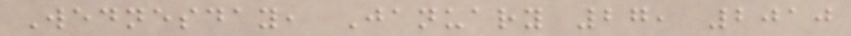Wednesday, January 27, 2010
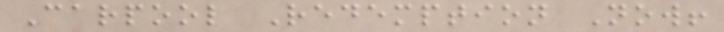Carpool Redemption Now!
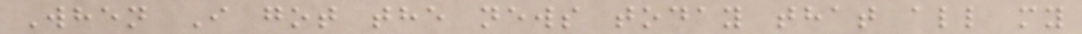When I got the news today that all my
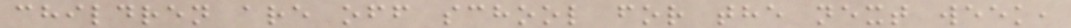children are off school for the next week,
